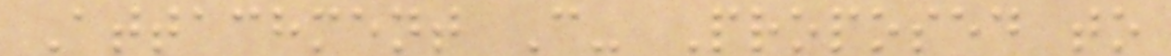Attachment C- Proposed to
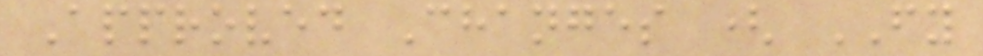Approved Changes ( FY
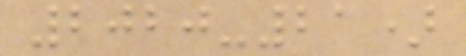2020-21)
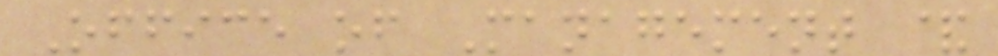Office of Management &
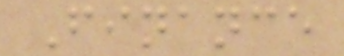Finance
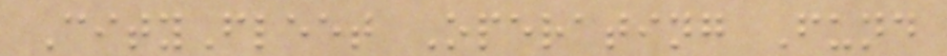CityFleet Operating Fund
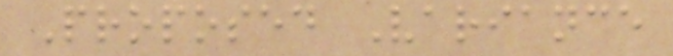Proposed Variance
